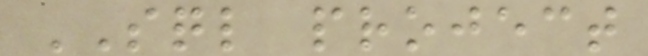SQL project
